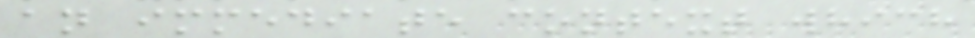an immediate context which
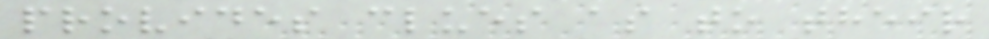provides clues as to their
